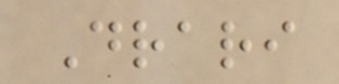Drari
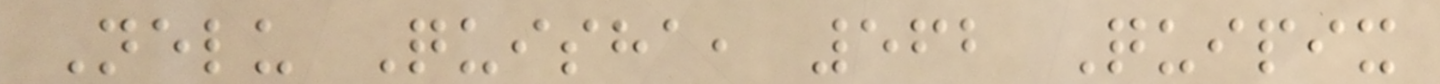Nelu Quisha, 562 Quipix
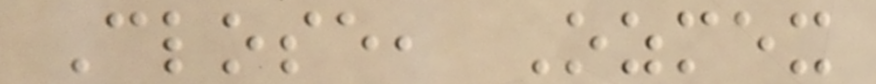Close, Ozmex
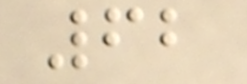62
